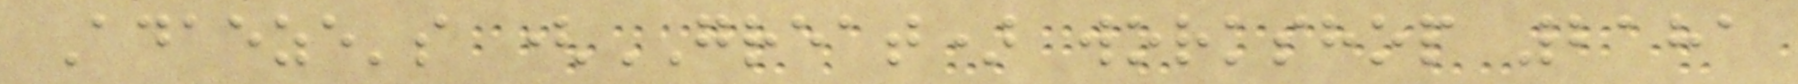Adaeze's (GREAT) workshop 2181
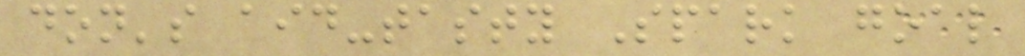don's aid-tasty Spark goal
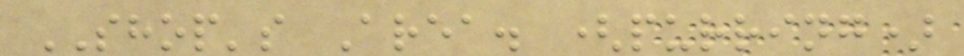SHOP's Area. (purring)
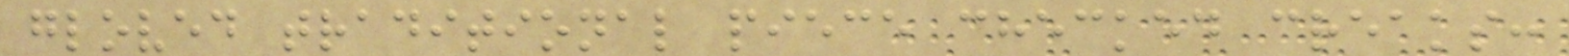gloved traditional piece checked creaks:
